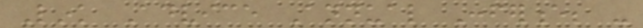Link Advice Annual Conference; -
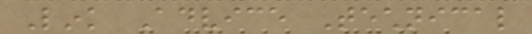Link Advice Technical
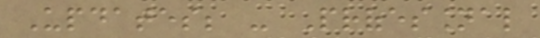Updates; - Professional
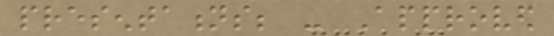presentations; - Approved
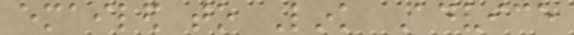emailed to Link Advice
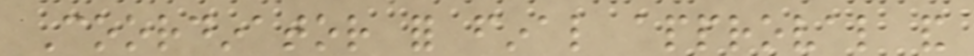Coordinator for final approval and
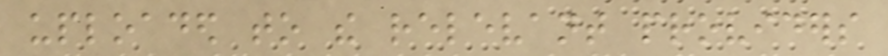uploaded to the relevant providers
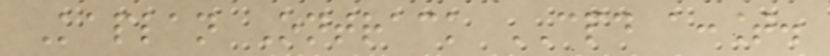Kaplan Ontrack CPD account.
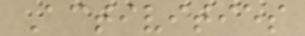Activities
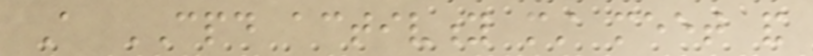A CPD activity must meet and
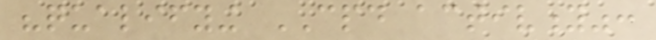"qualifying CPD activity":
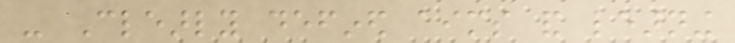- Clearly defined aims and learning
